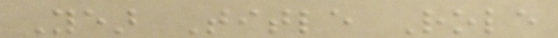Year Title Role
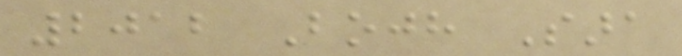2012 Bojh Sara
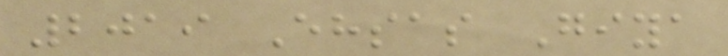2019 Ehsas Giya
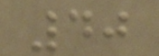40
